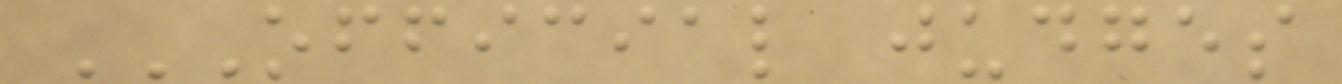OFFICIAL JUDGES
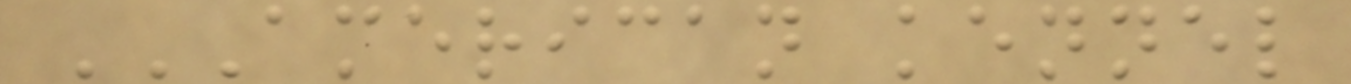AMERICAN KENNEL
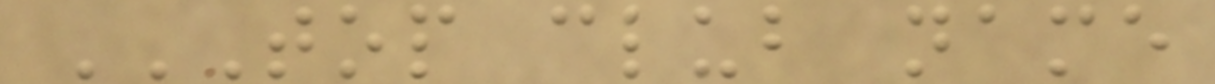TOP CLUB NAME
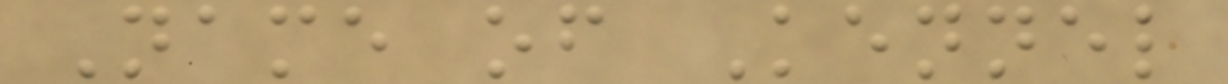Name of Kennel
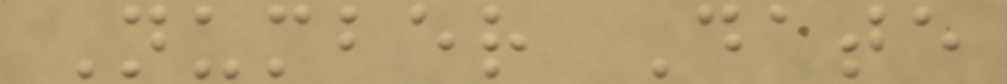Number Date
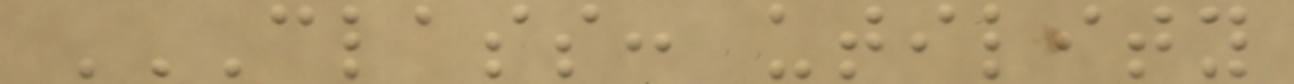CLASS: UTILITY
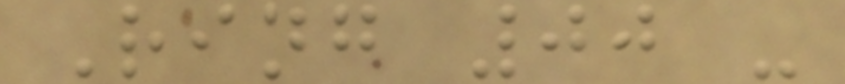Ring 00 -
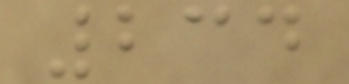234
